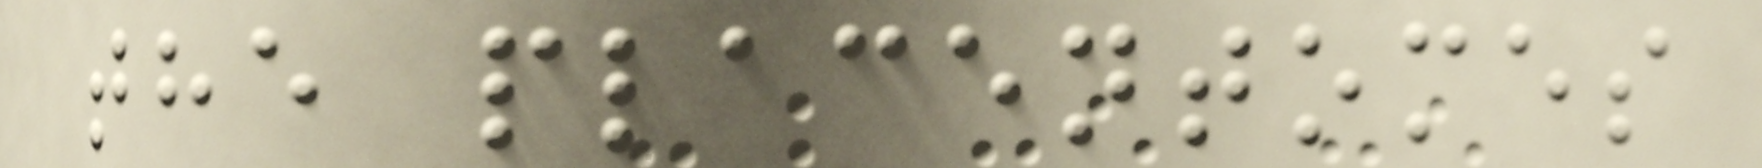the placentomes
